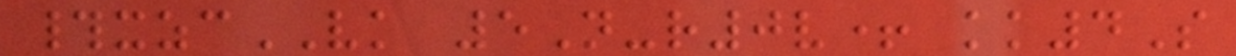#xzcVK 5N-r0v+ kk4S
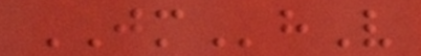JMhV
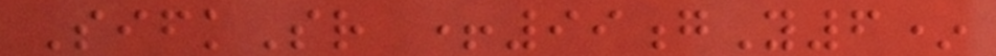SifkSr +99gY6*
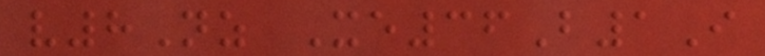v8Nz Xe36B1I
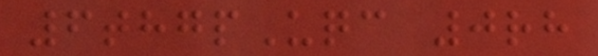6thgpUqc 0rh
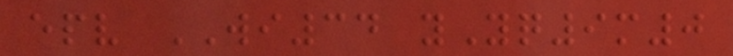epv WI34 yYq9m0
